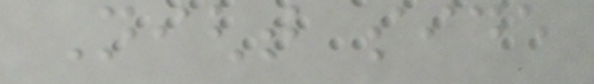Night side
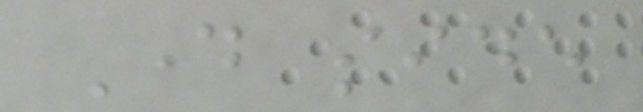Day side
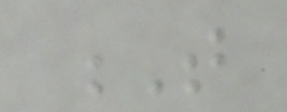T
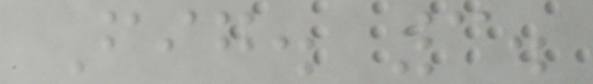Fig. 3.
